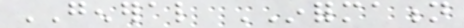GENERAL INFORMATION
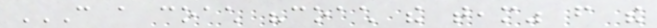CAN A COACH "COACH THE TEAM" FROM THE
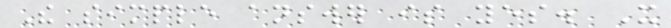The simple answer is yes. It
